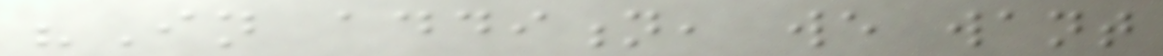"In addition, we want
